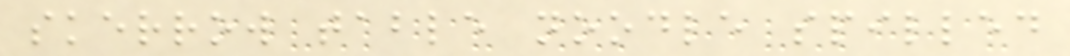skerrow table noodle spilled
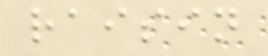raisin
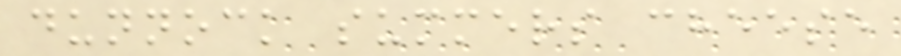dunnock summers cheese
